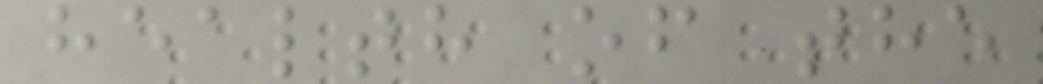health of the
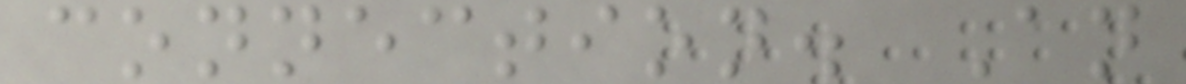connection. An
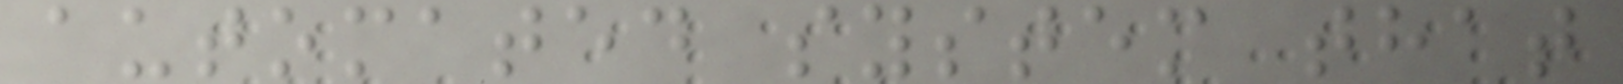automated system that
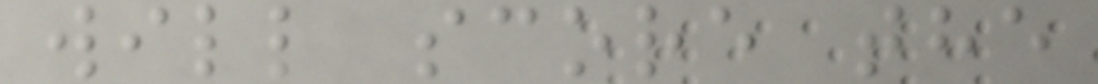will score the
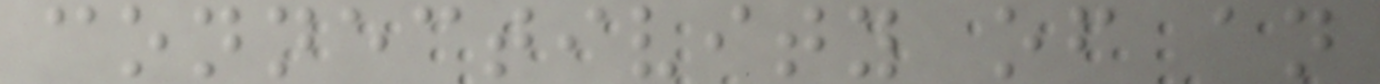connectivity of an
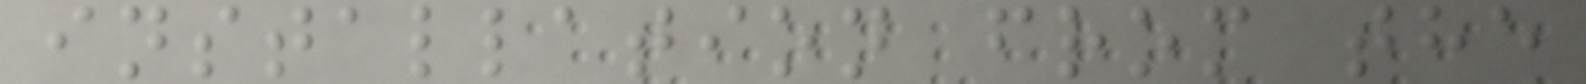installation from the
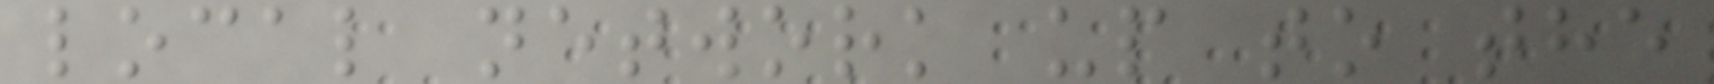local network up to the
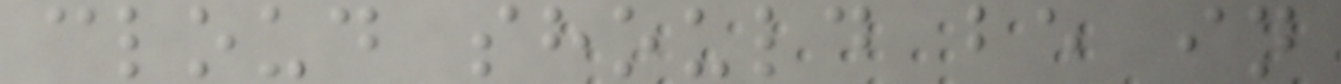cloud should be in
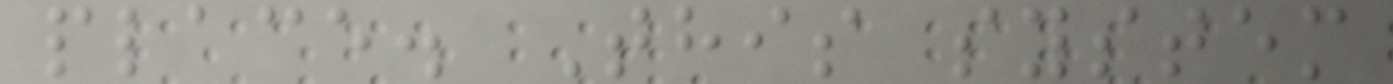place. This system
